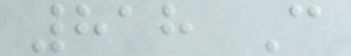818 C
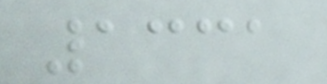1331
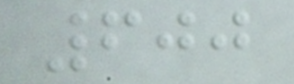600
